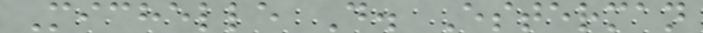Michelle D. Esterman
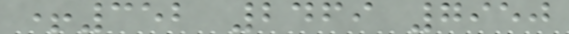+352 2469 7950
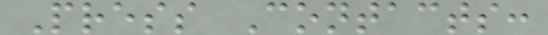Press Contacts:
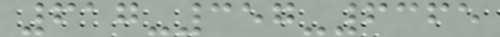617-357-6365
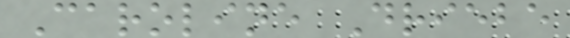Caroline Driebe
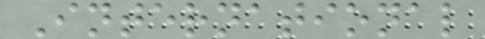International
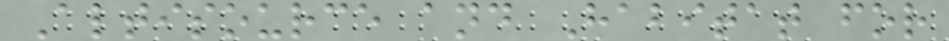Altisource and Habitat for
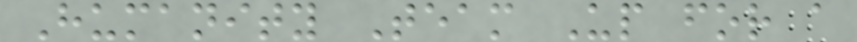Humanity Team Up for a
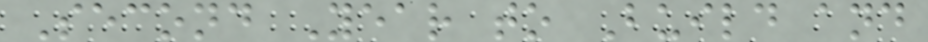Second Year to Build and
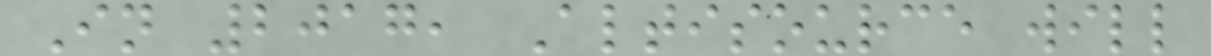In 2017, Altisource will
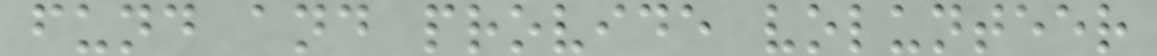fund and provide volunteer
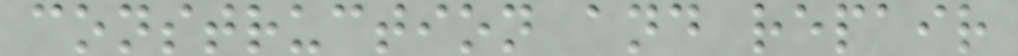construction and repair
